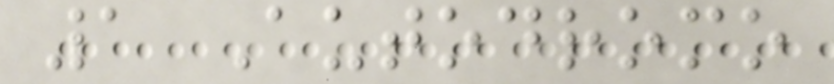1 Autodromo
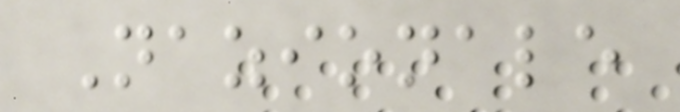Nazionale
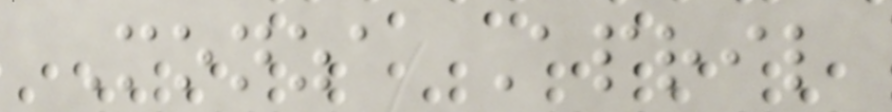Monza April
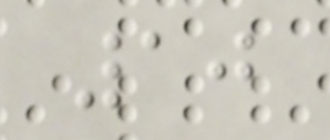10
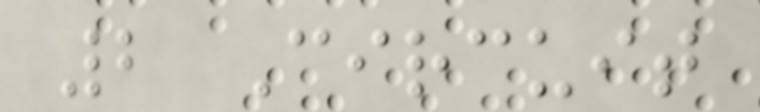2 Circuit
